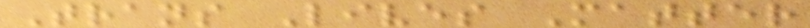Trans Lives Matter
